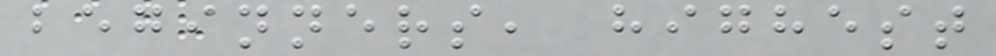beginners, highest
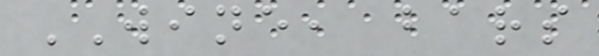WINE, bars
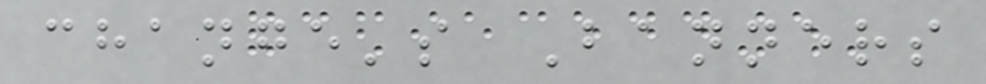change's Banners
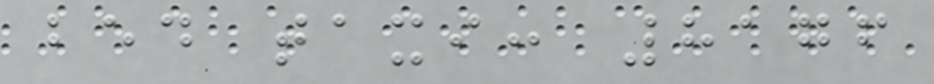bed taxi: 8176
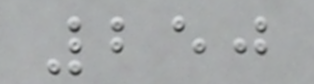250
